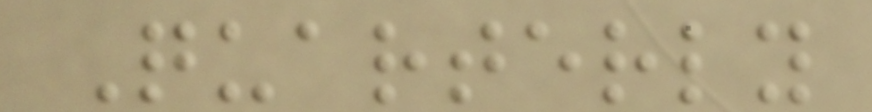Quarterly
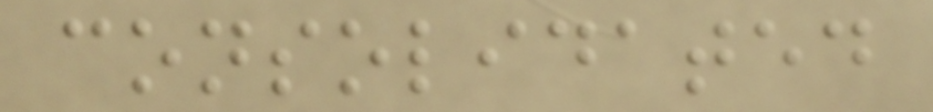consolidated
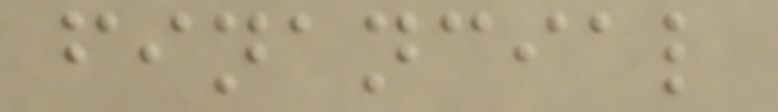financial
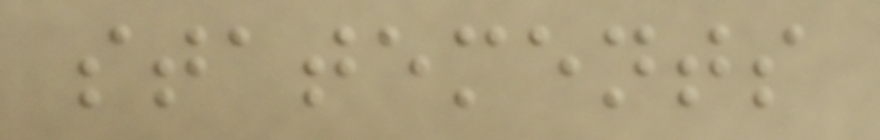statements
